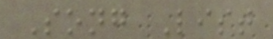Song List
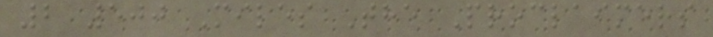2 500 Miles The Proclaimers
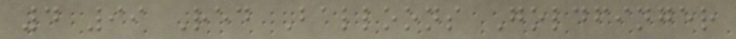4 99 Red Balloons Goldfinger
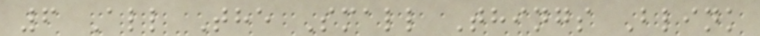6 All The Small Things Blink
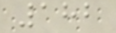182
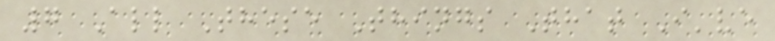7 All These Things That I've
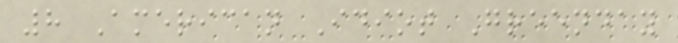8 American Idiot Greenday
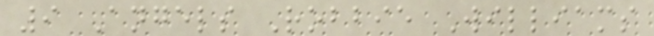9 Angels Robbie Williams
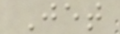Jet
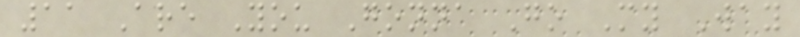11 Are You Gonna Go My Way
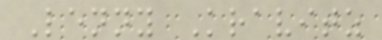Lenny Kravitz
